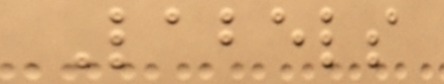Labels
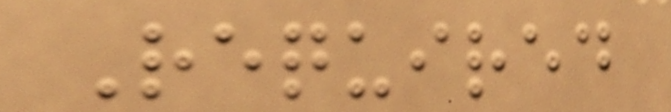Required
